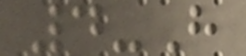4-H
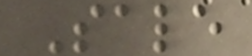Sale
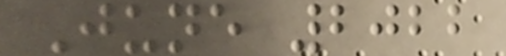June 2022
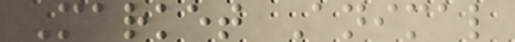Market Animal
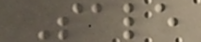Sale
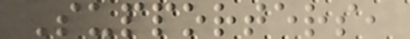Supporters,
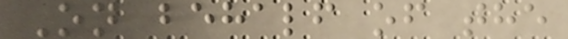On behalf of the
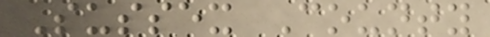Sussex County
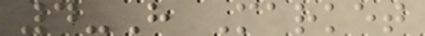4-H Market
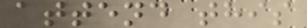attend this
